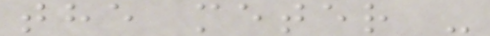the meter -
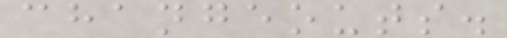changeouts.
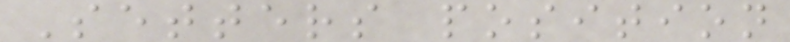Setters position
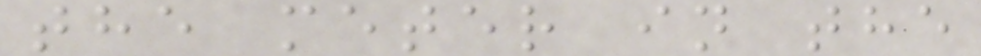the meter in the
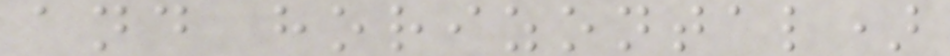and horizontal)
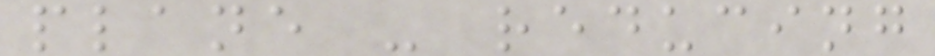plane - reducing
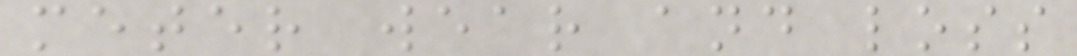meter wear and loss
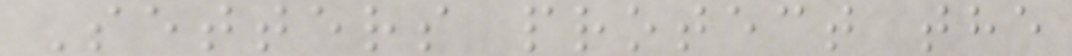Setters protect the
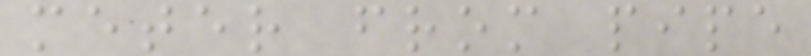meter from pipe
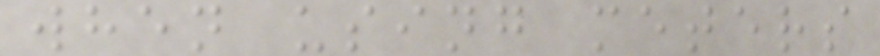when using meters
